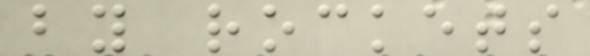by rockets
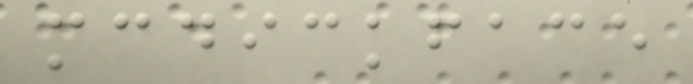mcdickface
